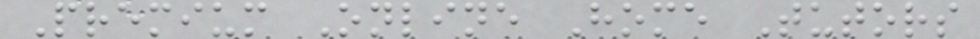Premium Online Home Tutors
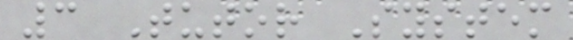3 Tutor System
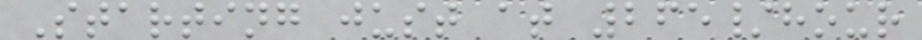Starting just at 265/hour
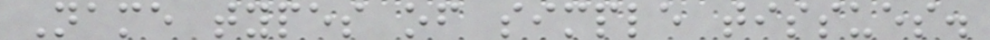Name types of simple tissues.
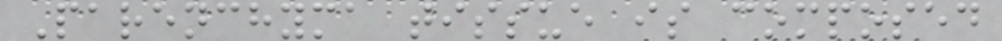Parenchyma tissue is composed
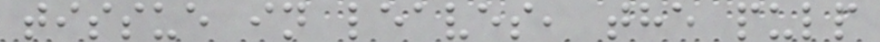tissue in leaves, the pulp
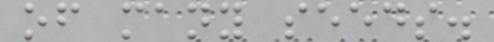of many seeds.
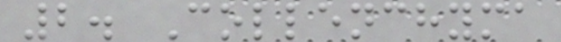2. Collenchyma
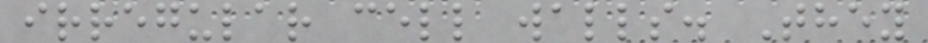irregular cell walls. They
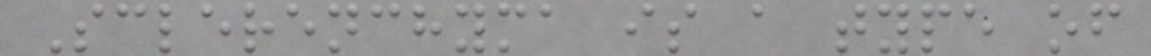Sclerenchyma is a type of
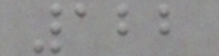122
